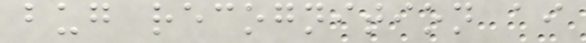bug recognition ai
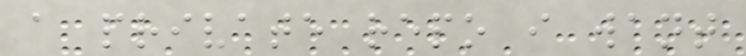a private repo i want
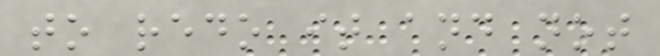to redo it and not
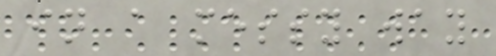in a messy way
